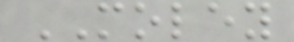MOLEY
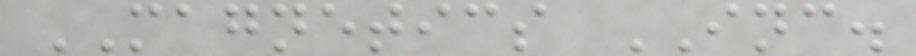MAGNETICS INC.
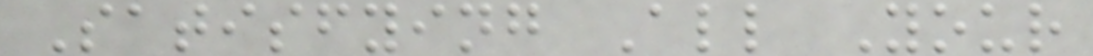Satisfying All Your
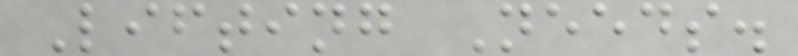Lifting Needs.
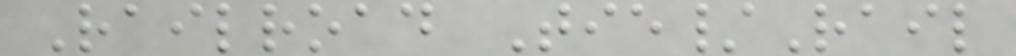Railroad Tie/Rail
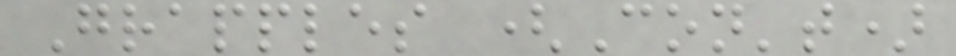Grapples (Con't)
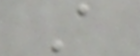A
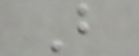B
